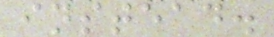instead.
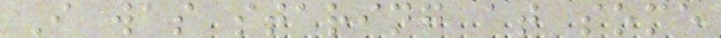I was staring at some
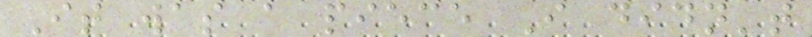It was a piece I didn't
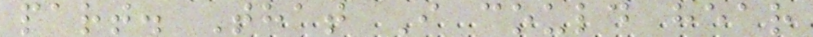part. That I could hear
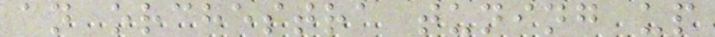an orchestra tuning up
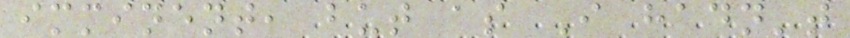imminent, but as I hadn't
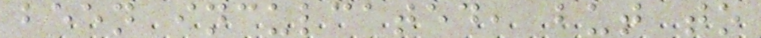been inculcated, but to
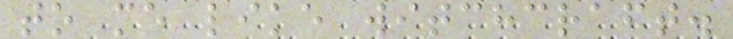to me like witchcraft.
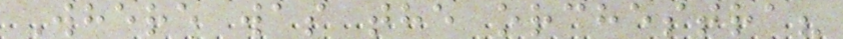Where was the orchestra?
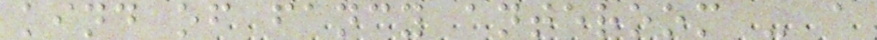kind of fancy anteroom - a
